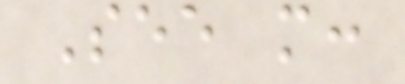See more:
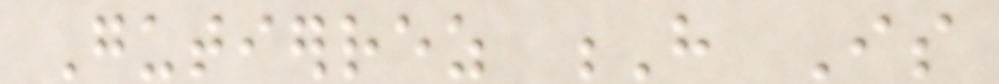Gutierrez H Is
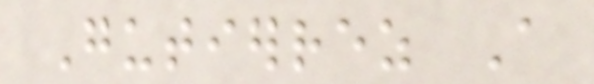Gutierrez A
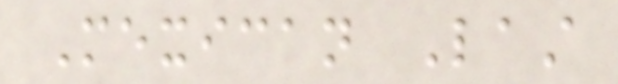Mexican Last
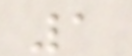1
